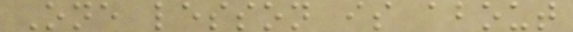One lesson is about
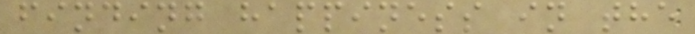finding happiness in the
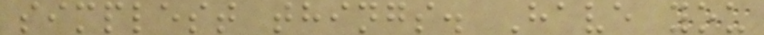simplest things. Have you
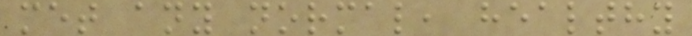met any normal, healthy
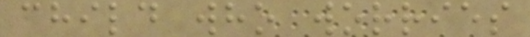child who worries
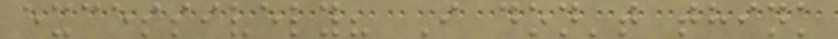excessively? I don't think
